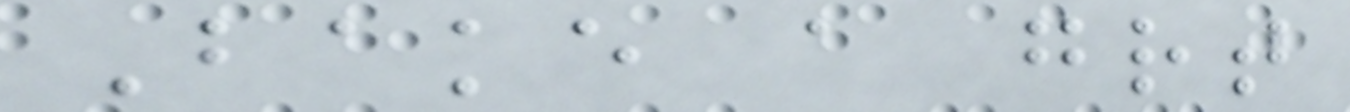Bake a great
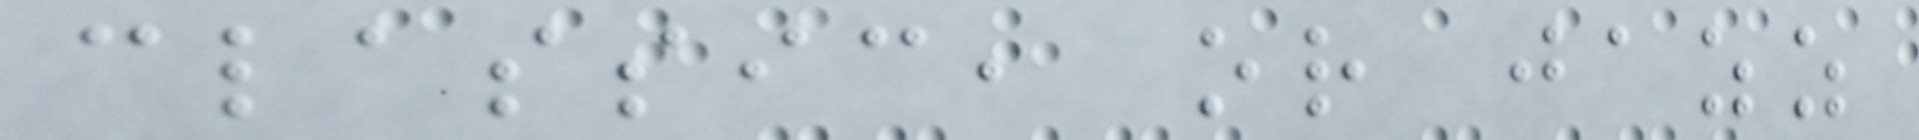classic, or jazz
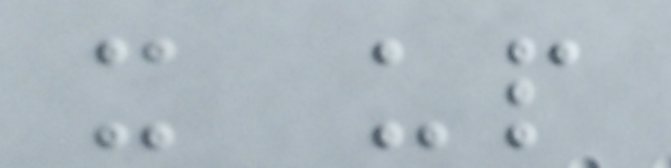it up
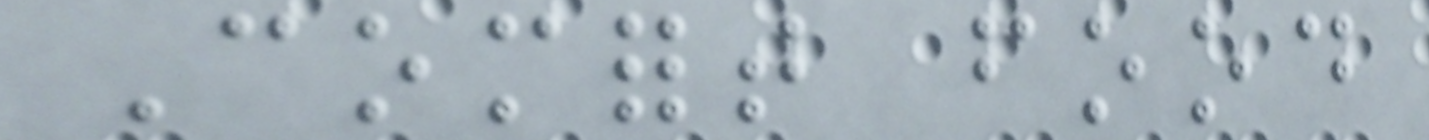Comfort food
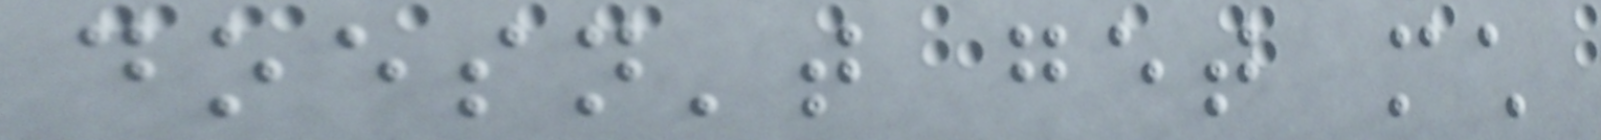doesn't get much
